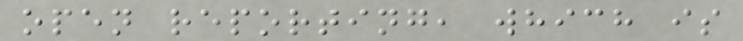open reporting, which is
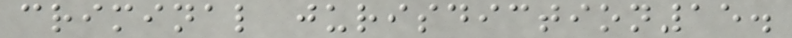criminal jurisdiction15.
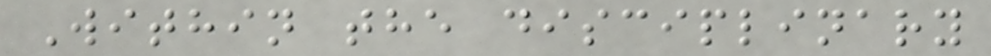Within the disciplinary
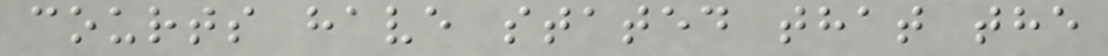courts have stated that the
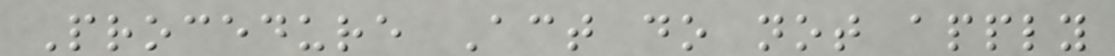Procedure Act do not apply
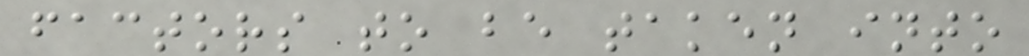factors to be taken into
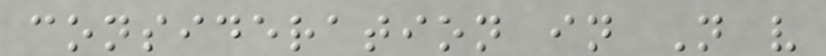consideration in N v
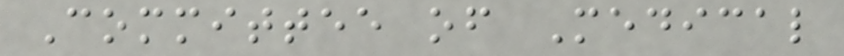Committee of Medical
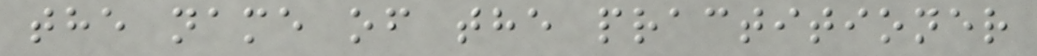the name of the practitioner
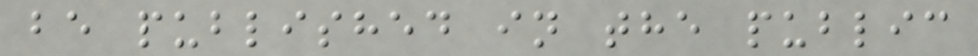be published in the public
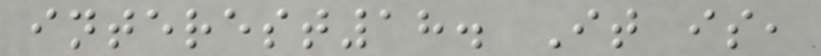interest18. It is,
